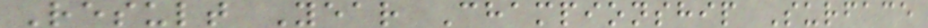Result Year Championship Surface
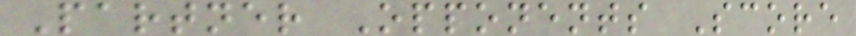Partner Opponents Score
